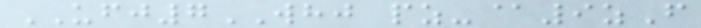UFJ7WHJ pz-@9zF
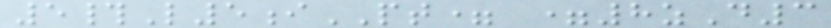5#L5iPT= =8zD3
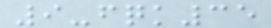9-fqk35
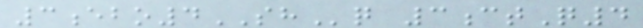3ebo4SHq 3ctQ4
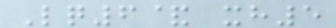Lq6& xh5
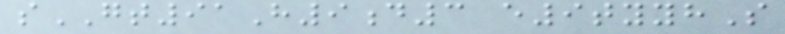sGT91H9d3 e9tyyhS
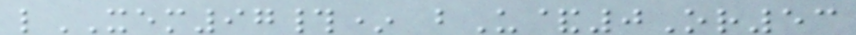lXEM97#* bU&0Or53
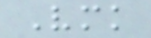Vmk
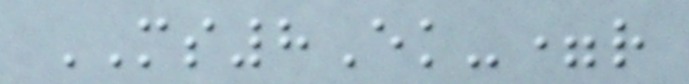MS8Ek-=r
